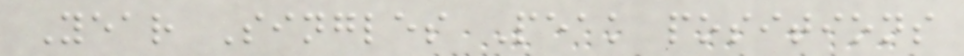Year Singles Peak positions
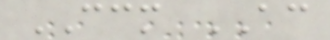CCM AC
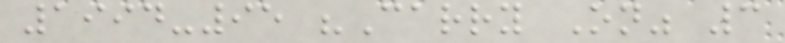1994-95 "Carry On" 3
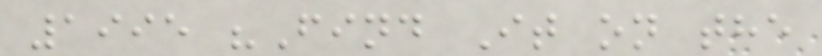1995 "Find It on the
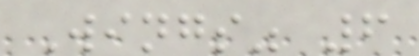Wings" 6
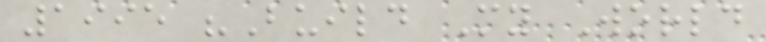1995 "Build My World
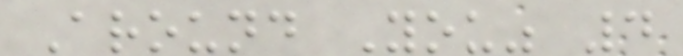Around You" 4
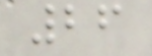26
